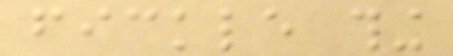fickle thing
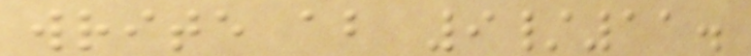write about 9/11.
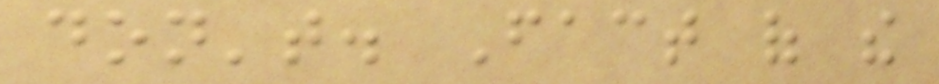don't. Fact of the
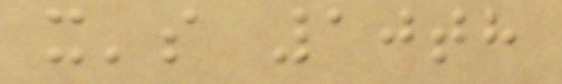it's 10th
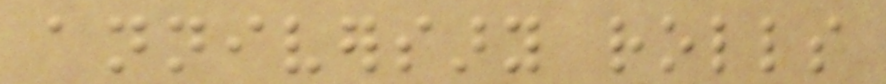anniversary rolls
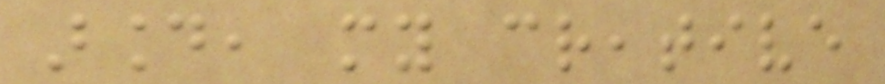around, my creative
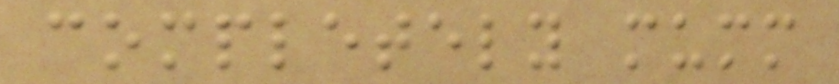completely mumm
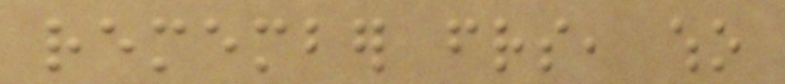remember friends, who
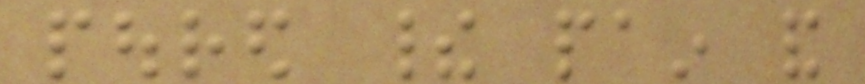poured their pain and
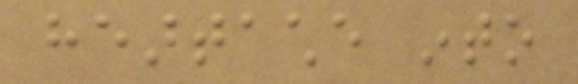heartache into
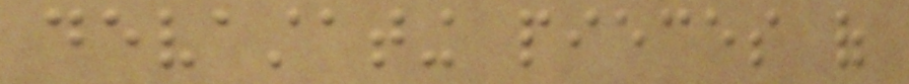devastating pieces of
